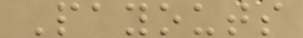Payouts
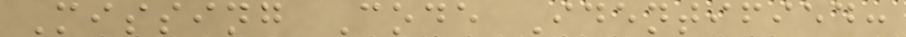Missing Code Identified:
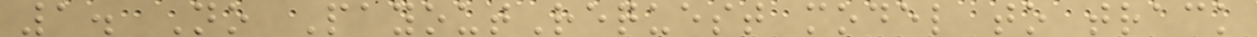1. No PayoutRequest model to track
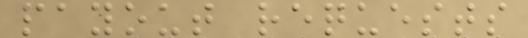payout requests
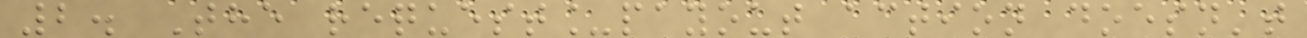2. The request_payout action doesn't
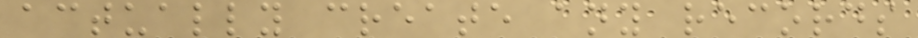actually create any records
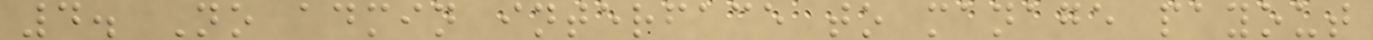4. No admin interface to manage payout
